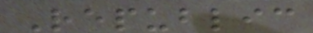Republic
